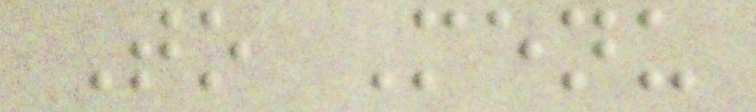To Menu
